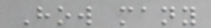How many
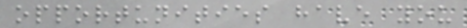opportunities have you
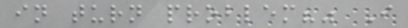in turn problem?" I
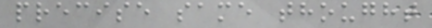precise same thought
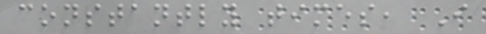constantly times, I
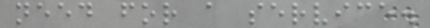need for a service.
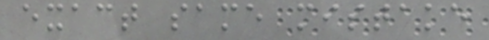exact same mistake
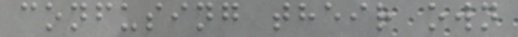confusing their own
